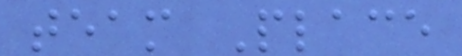team Place
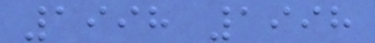1998 1998
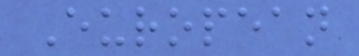European
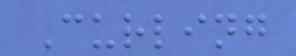Curling
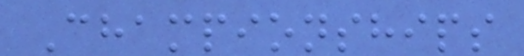Championships
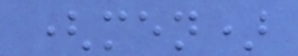(men)
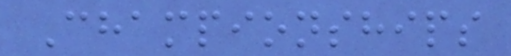Championships
